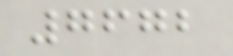7672
